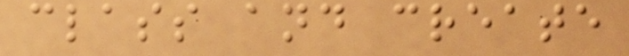class and create
